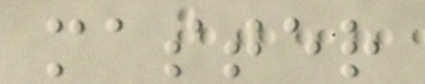master
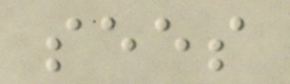sees
